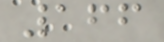166
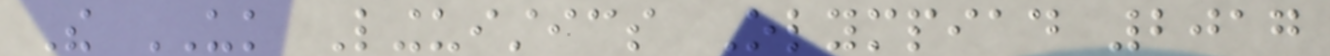The UK Linguistics Olympiad 2017
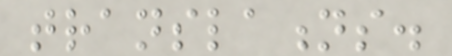translations.
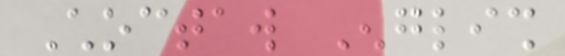Choctaw English
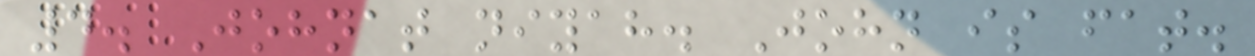4. Johnat niyah. John is fat.
